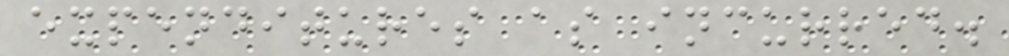expenditures as incurred.
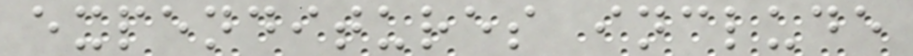expenditures include
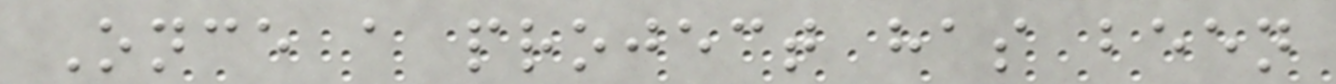Once a project has been
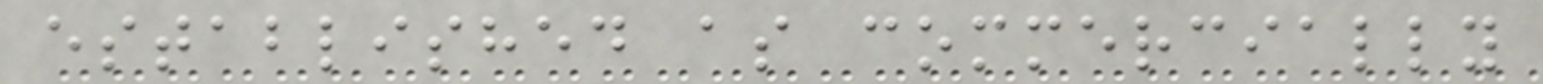established as commercially
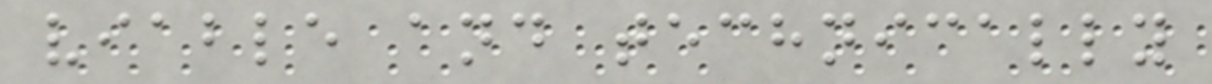viable and technically
